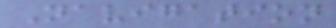Navigation
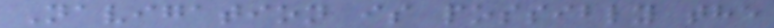Navigation is possibly the
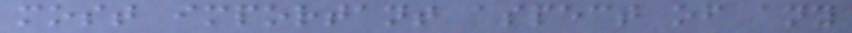most important aspect of any
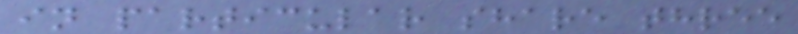in particular share three
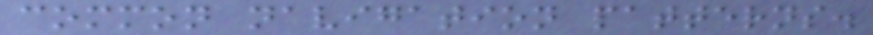common navigation patterns.
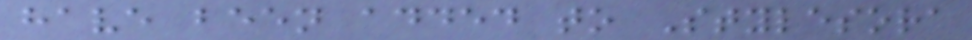have been added to Stylesora
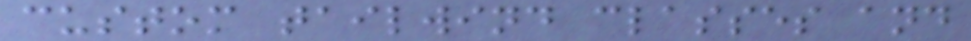custom tailwind classes and
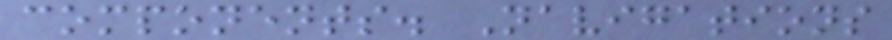components. Navigations
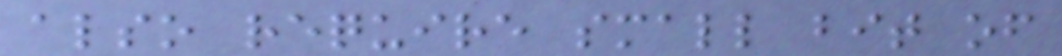also require small bit of
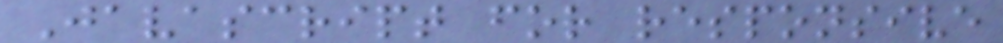Javascript for responsive
